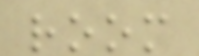room
